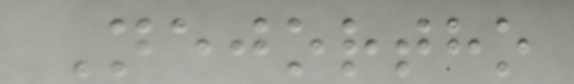Nejortho
